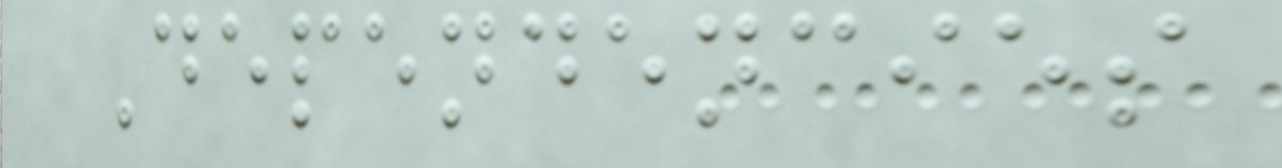Dependencies
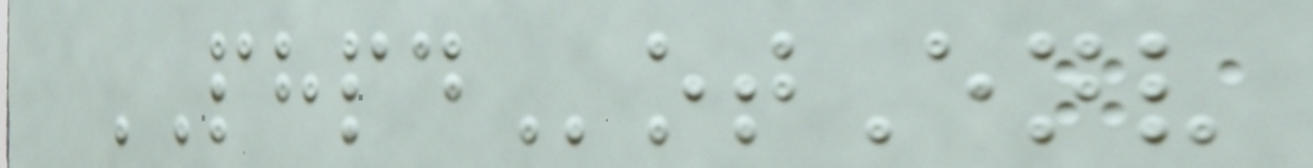PHPDotEnv
